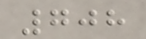708
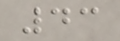43
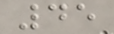45
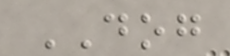DOG
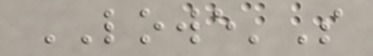LOWE'S
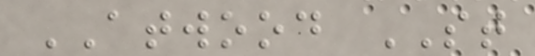ATWOOD ST
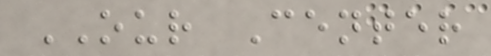OUR Center
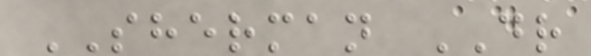SHERMAN DR
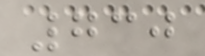730
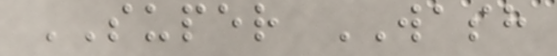SUPER WASH
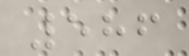586
